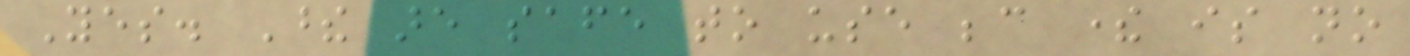Yes. These are safe to use because there is no
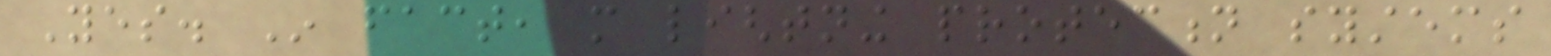Yes. In fact, more lightning protection systems
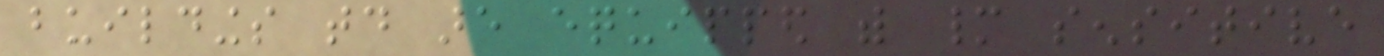buildings today are equipped with many sensitive
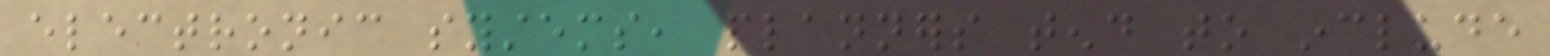electronic systems, planners tend to include
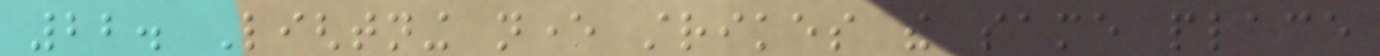22. Lightning never strikes the same place
